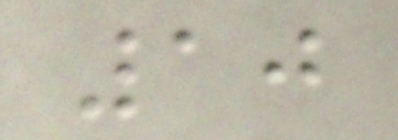10
